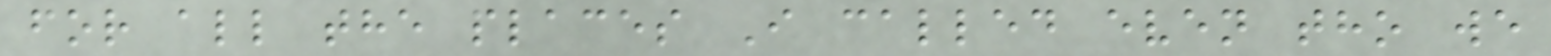for all the places I called even tho we
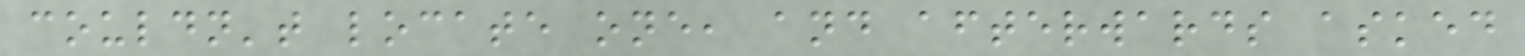couldn't locate one, and afterwards asked
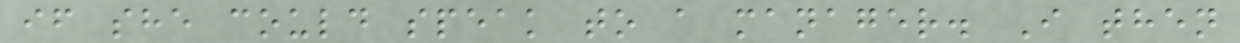if she could speak to a manager. I then
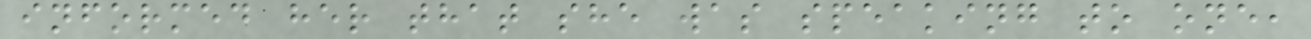informed her that she was speaking to one,
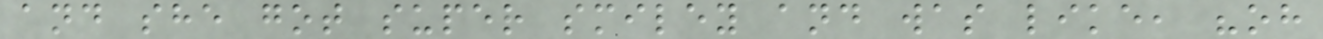and she got super smiley and was like, "oh
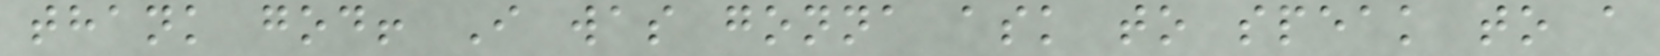thank god! I was gonna ask to speak to a
